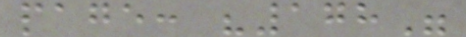page: "178"
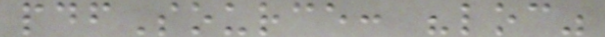pdfSource: "loc"
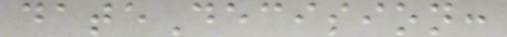dateDecision:
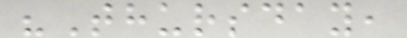"Thursday,
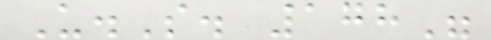U.S. 178"
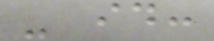- id:
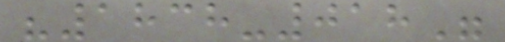"1838-018"
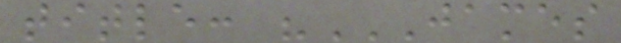title: "JAMES
